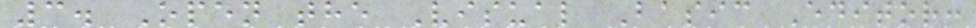3. Open the Visual Basic Editor:
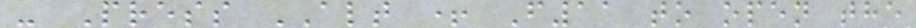- Press ALT + F11 to open the
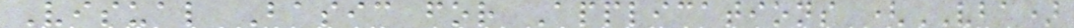Visual Basic for Applications (VBA)
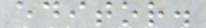editor.
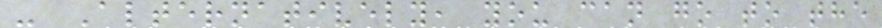- Alternatively, you can go to the
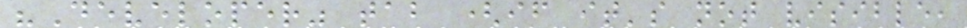"Developer" tab (if it's not visible,
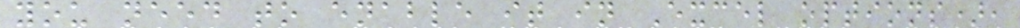you need to enable it in Excel options),
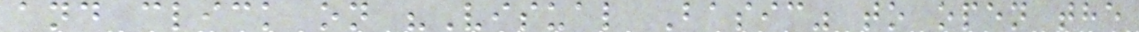and click on "Visual Basic" to open the
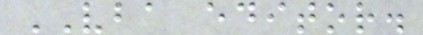VBA editor.
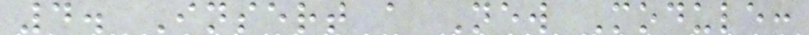4. Insert a New Module:
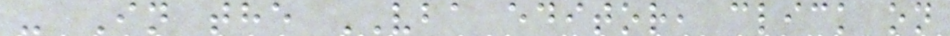- In the VBA editor, click on
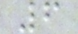6
